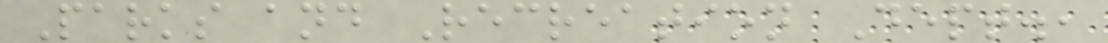Parks and Recreation Dept.,
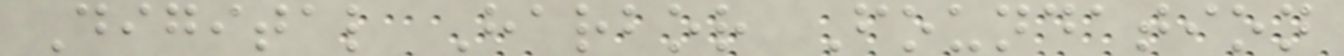Digital Harbor Foundation
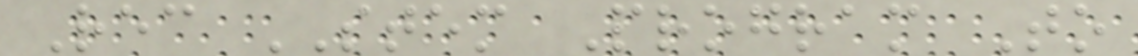Rec STEM Program To
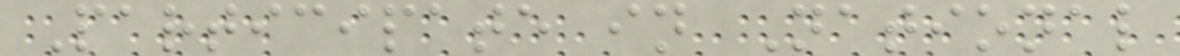Participate in National
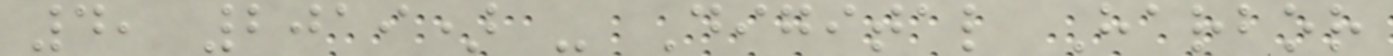4, 2019) - Digital Harbor
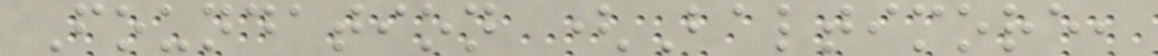Foundation (Baltimore,
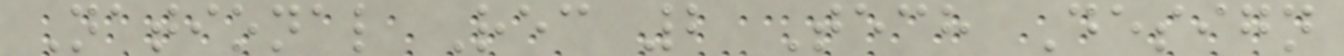National Rec 2 Tech Design
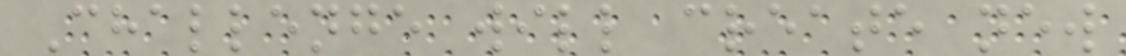Challenge will create new
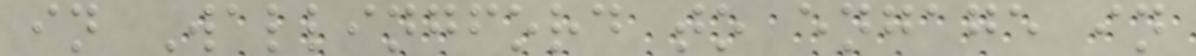in Wallingford to engage in
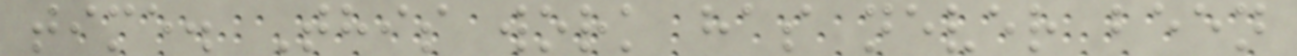time. This work has never been
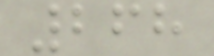268
